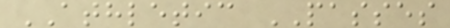ATHLETIC PASSES
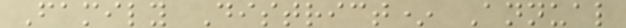Family District* Annual
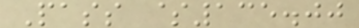Pass $135.00
